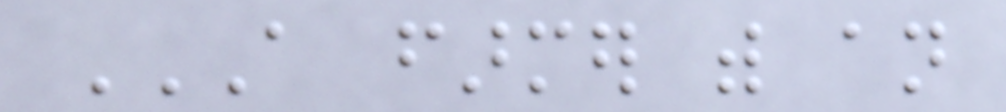A FARMER WITH AN
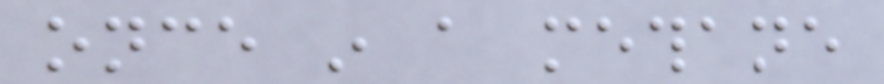once in a methane
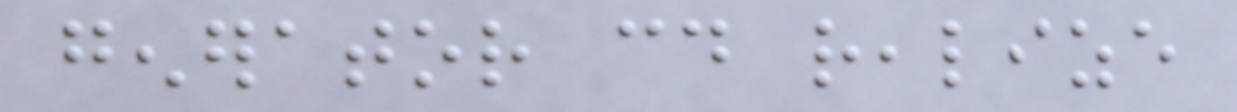generator could realize
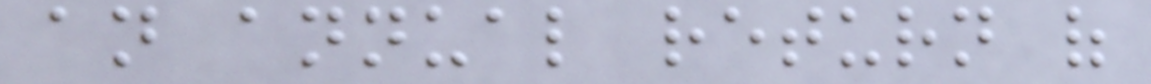an annual return of
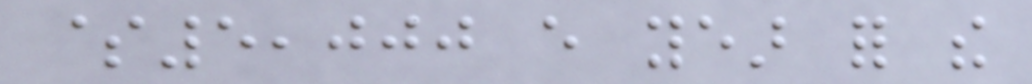$5,000 every year for the
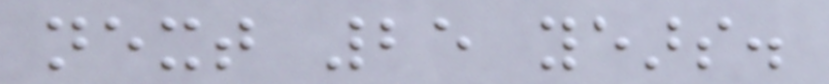next 25 years.
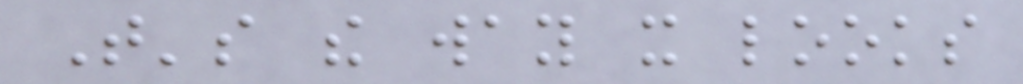That's the way it looks
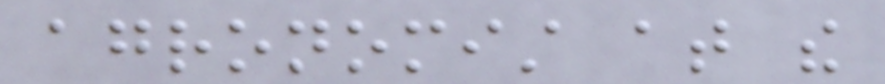agronomist at the
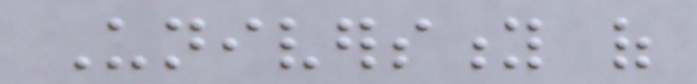University of
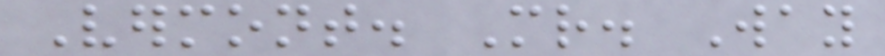Vermont. Mr. Way
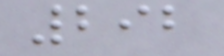292
